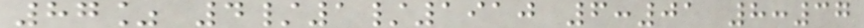87% 4/1/1910 6:01 8:37
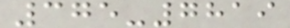375-7819
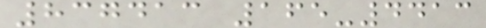837413 165-4413
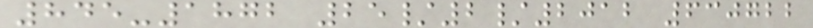845-1872 25/2/2012 630722
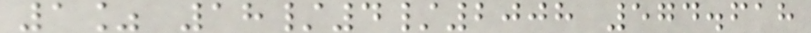1% 18/4/2008 574.618
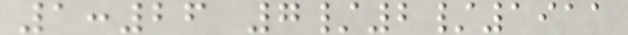1:26 7/2/1911
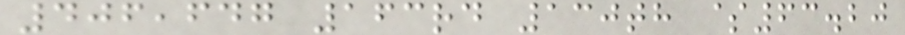406,647 163rd 130th $63.20
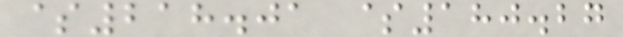$218.01 $180.27
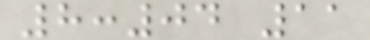8:04 11
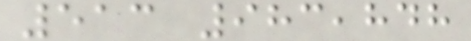513 983,848
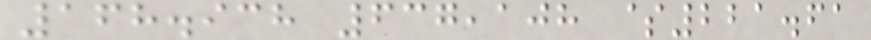168.938 637,108 $221.61
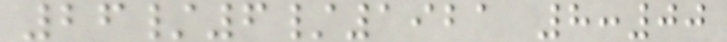26/6/1921 8:00
